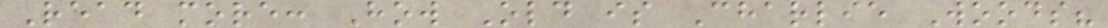Read more: How Old is Charlie Woods?
